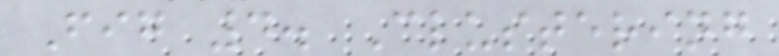Fig 4. Clustering
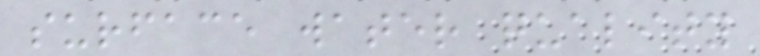surface water quality
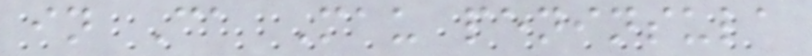in Ca Mau peninsula
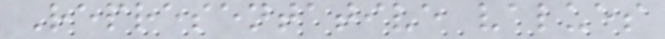Representative values
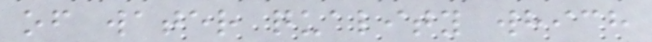of water quality which
